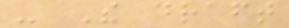- The draft
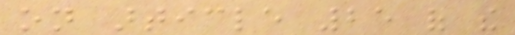on article 25 of the
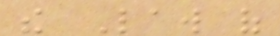the Law of
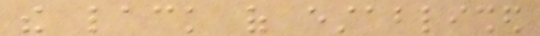the lack of established
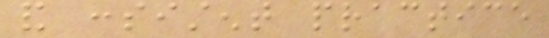and consistent practice
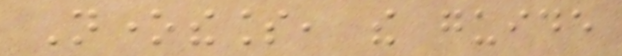Nonetheless, the guide
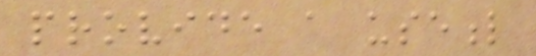provide a useful
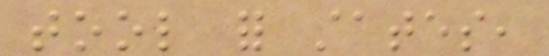tool for states,
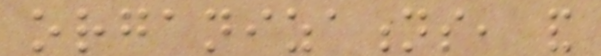organizations, and
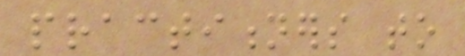practitioners to
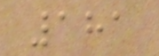181
